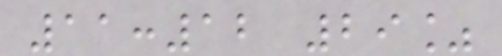11:12 29%
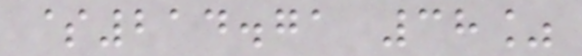$214.71 38%
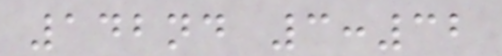142nd 3:32
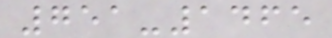751-1465
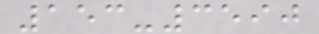153-3590
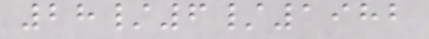28/6/1982
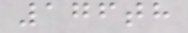176th
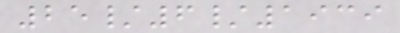25/6/1939
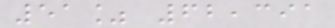51% 62,391
